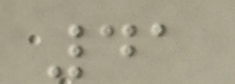41
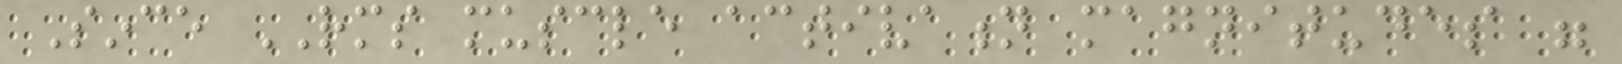Since RMS muscle activation magnitudes were
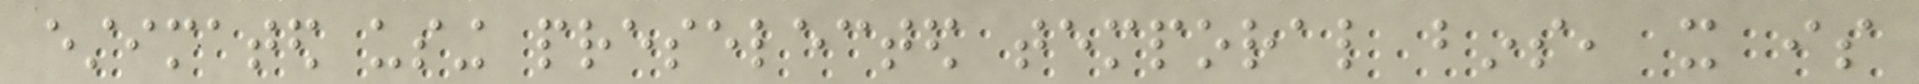estimated using preselected temporal bins, it is
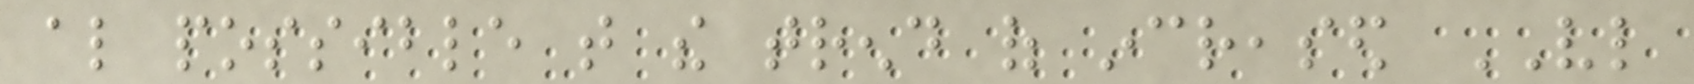also possible that the trend of increased VL
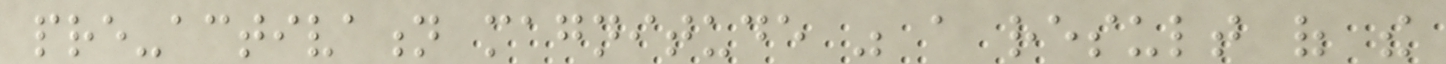pre-activation magnitude was a result of the
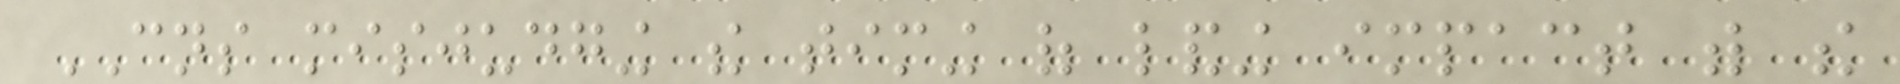CNS misjudging the timing of landing impact with the
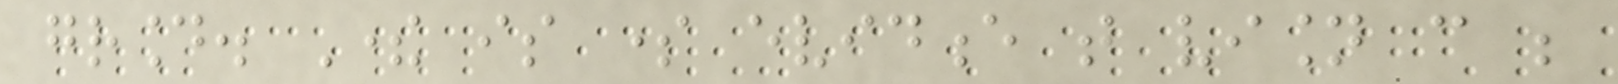ground. There is some evidence that vision can be
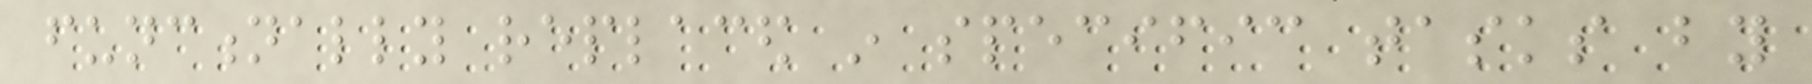functionally replaced in specific tasks by
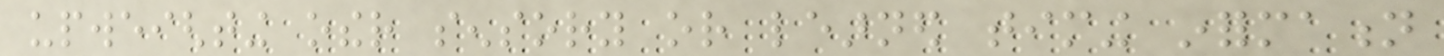upweighting other sensory or learned timing information
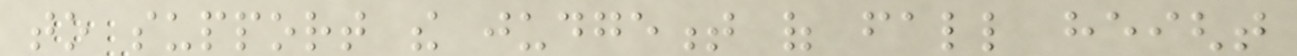to support the judgement of fall height
